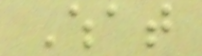What
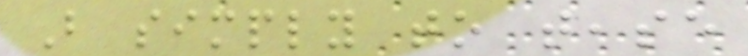But simply to tease
